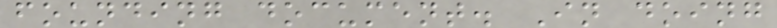founding document. In doing
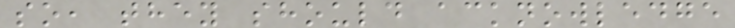so, they should acknowledge
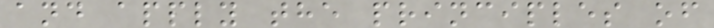and apply the principles of
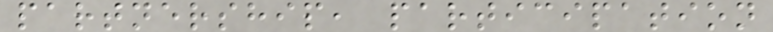partnership, participation
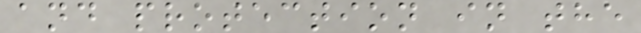and protection in the
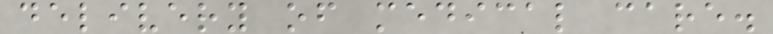delivery of medical care.
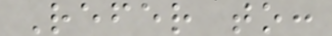Refer to:
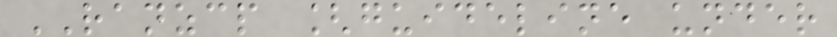RANZCP [guideline under
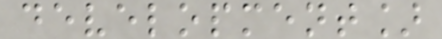development]
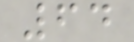64
